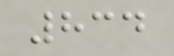834
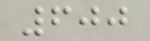600
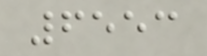6553
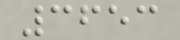3653
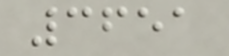3651
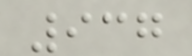937
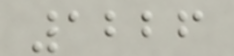1226
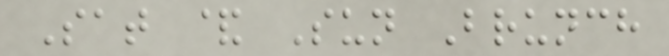Sat & Sun Brunch
